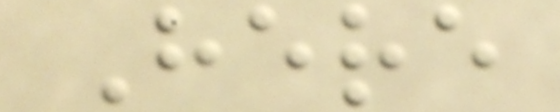Here
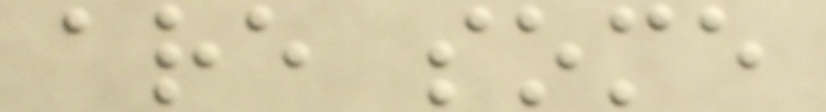are some
